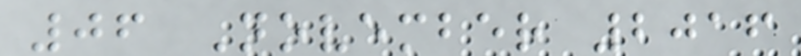06 November 2016
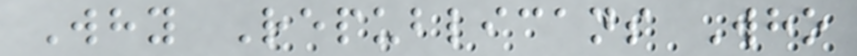Why Republicans Who
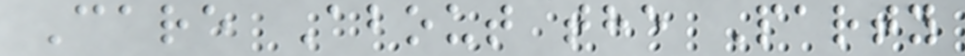Care About the Party
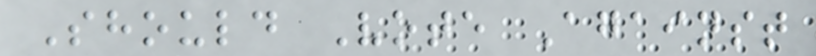Should Vote Against
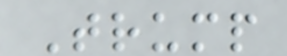Trump
